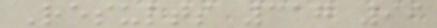Results 317 99
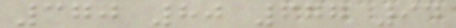370 80 677 94
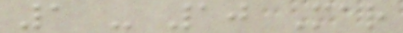1 - 10 Mar
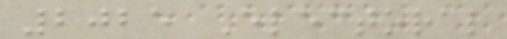2025 Electoral
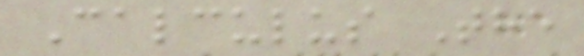Calculus The
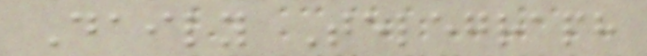Daily Telegraph
